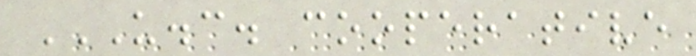U.C. COOPERATIVE
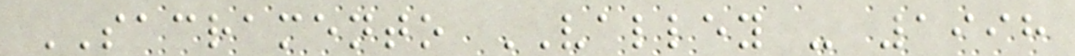SACRAMENTO VALLEY - 1998
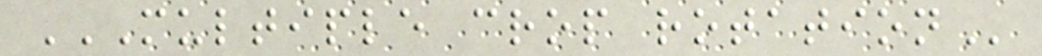MULTIPLE CROP ROTATION
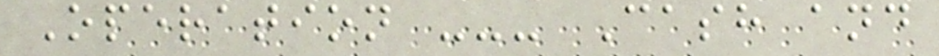Operation --- Cash and
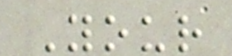Your
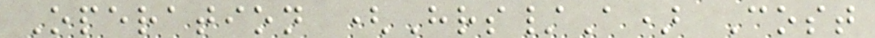Operation (Hrs/A) Cost
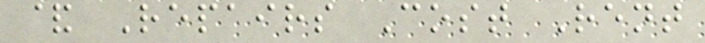& Repairs Cost Rent
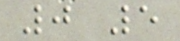0 5
